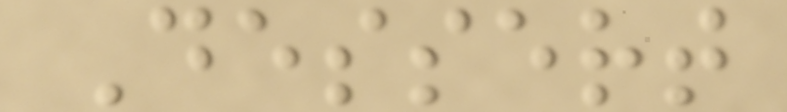Dessert
